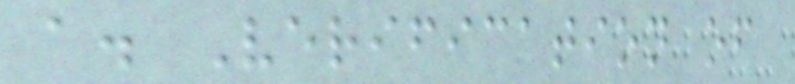a. Verification of
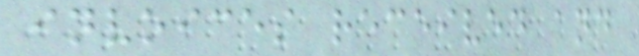invoices received and
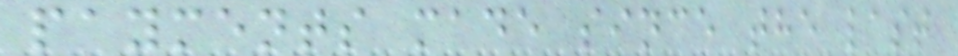payments made since the last
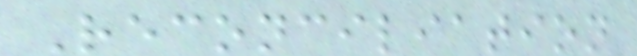Reconciliation
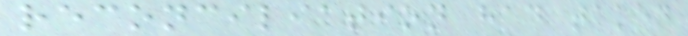reconciliation had taken
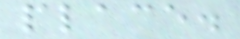place.
